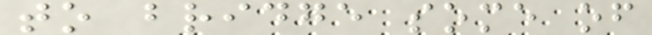to bridge some of
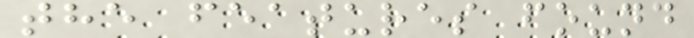the features found
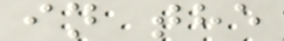in the
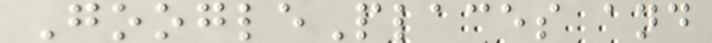GooglePlaces and
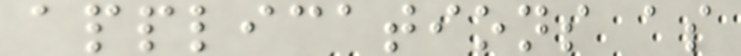applications as
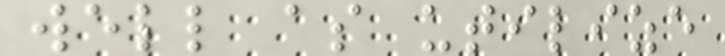well as utilize
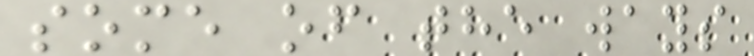some of the ways
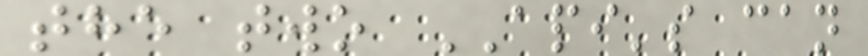the two API's can
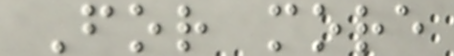For more
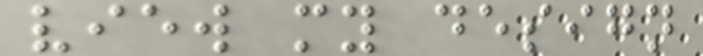view my design
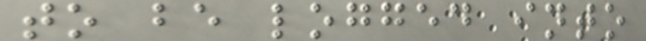to be logged into
